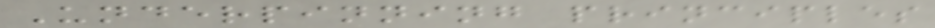Underpinning principles
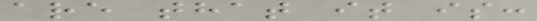are that it is:
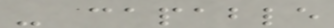- capable
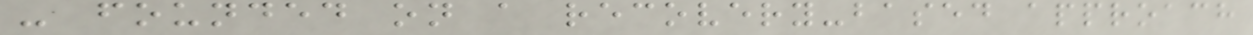- founded on a recovery-based approach
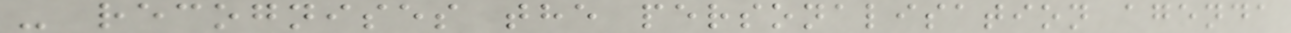- recognises the personalisation agenda
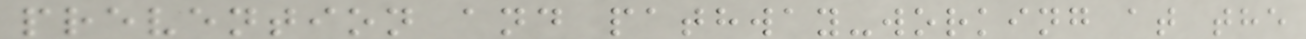prevention and pathway-working at the
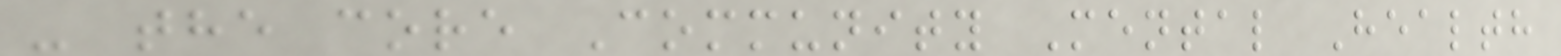- the core Community Mental Health
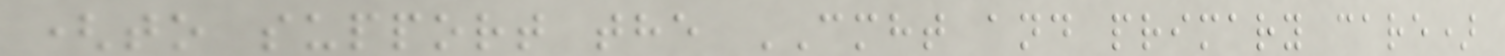(to support the CMHT and primary care)
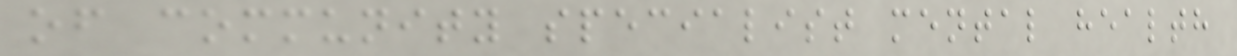of community specialist mental health
